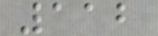112
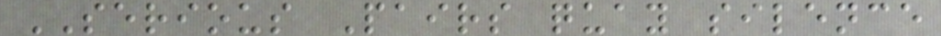SERIOUS Pairs quay silence
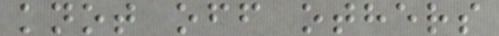knot off others
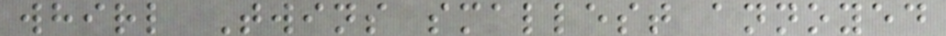whirl Twins smallest annoyed
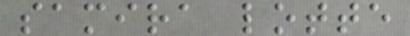samira lotte
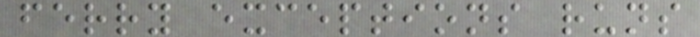ferry exceptions runs
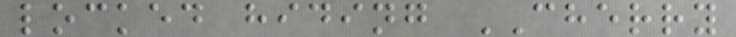locked hiding CHERRY
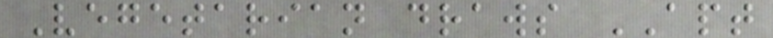Vegetarian draws APT
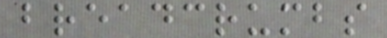breadcrumbs
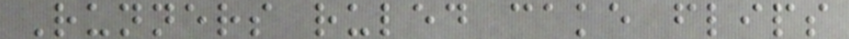Runners ruled cake flips
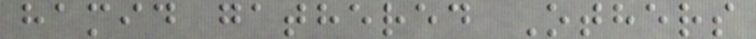hamid gathered Others
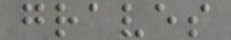graves
